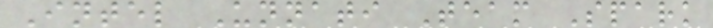Intel Unnati Team Spark
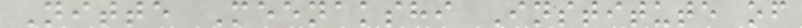Nitte Meenakshi Institute of
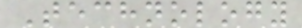Technology
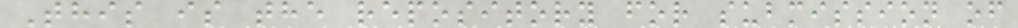This is the repository for submission of
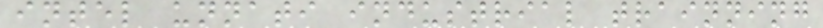intel unnati industrial trainning
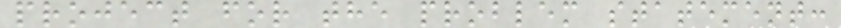project for the problem statement:
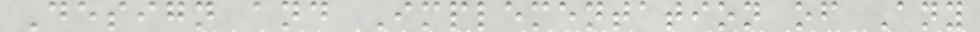Design and Implementation of Any
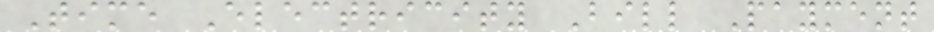Time Electricity Bill Payment
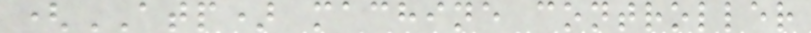(ATP) machine controller
